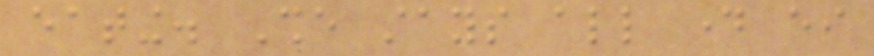eating. She stays all day either
